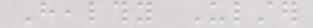Healthy Ulster
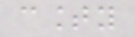county
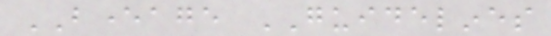BEVERAGE GUIDELINES
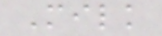Milk
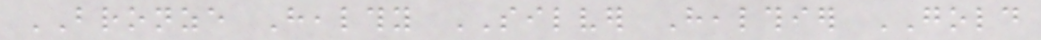BRONZE Healthy SILVER Healthier GOLD
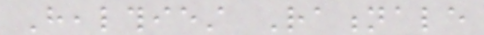Healthiest Rationale
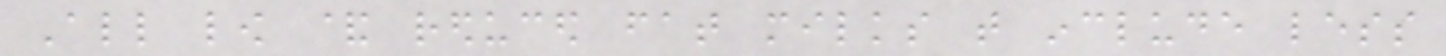All low & reduced fat milks that include less
